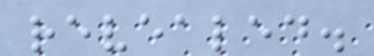revealed.
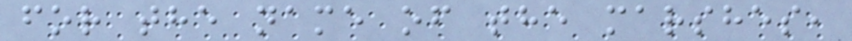for the name of the marshes,
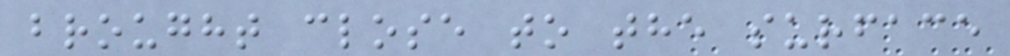brought close to the surface
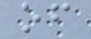of
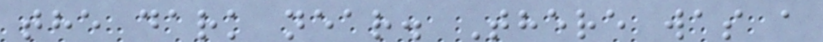the dark near. There was a
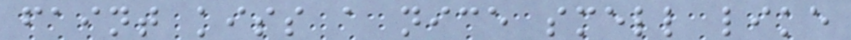faint kiss a nice smell like
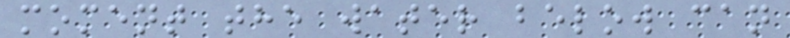moment the water below can
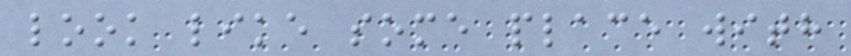look like some place with
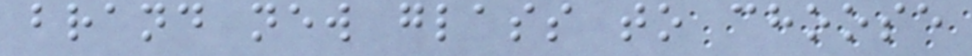brand new glass to choose
